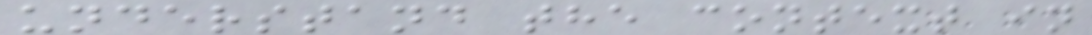understand the context in
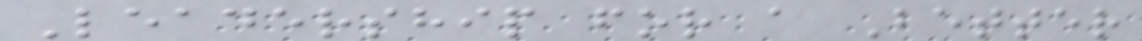Leadership for a Better
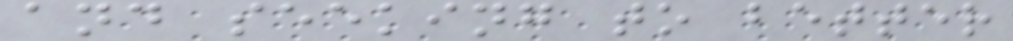and seeking to better
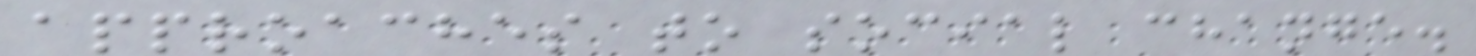approaches to social change.
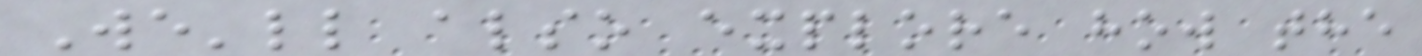We'll also explore how the
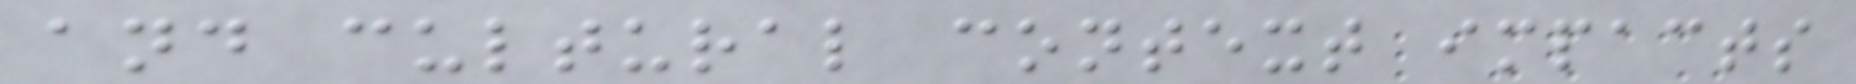and cultural context impacts
